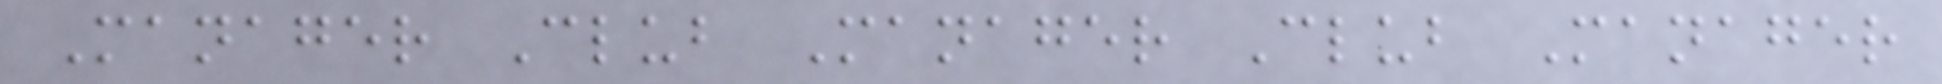Manager Club Manager Club Manager
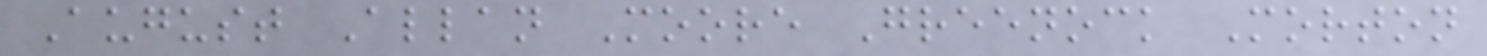August Allan Moore Greenock Morton
